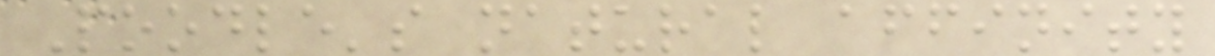Poodle's natural affinity
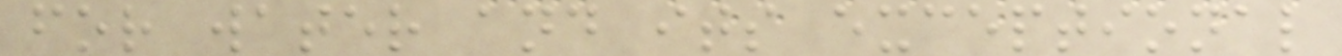for water and its exceptional
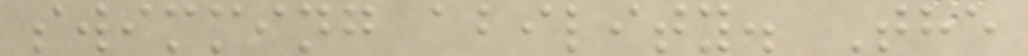swimming ability. The
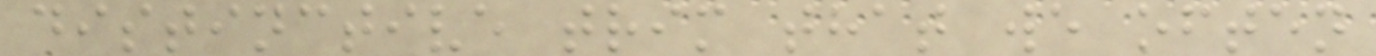distinctive trim that we often
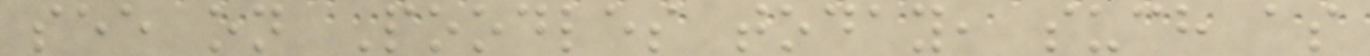see on Poodles today, such as
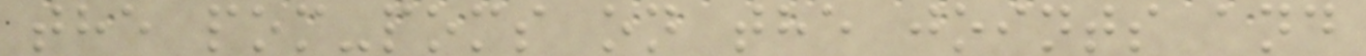the pom-poms on the joints and
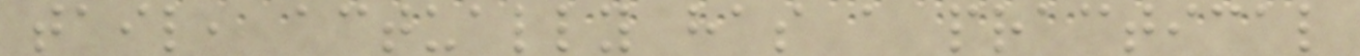tail, actually has a practical
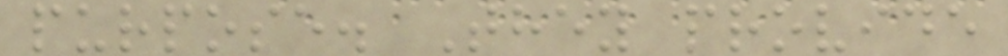purpose. They provide
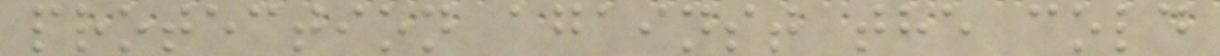protection against the cold
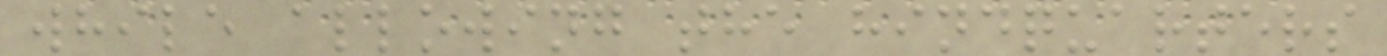while allowing the hindquarters
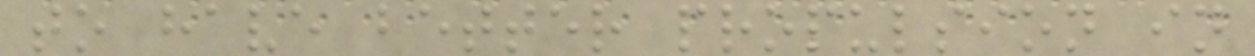to have better propulsion in
